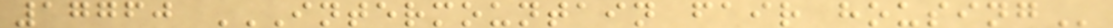17760 INTERMOUNTAIN FAIR HOUSING
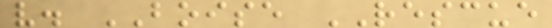v. BOISE RESCUE
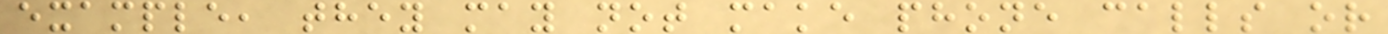example, they may not make phone calls or
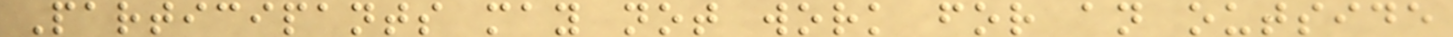Participants may not work for an outside
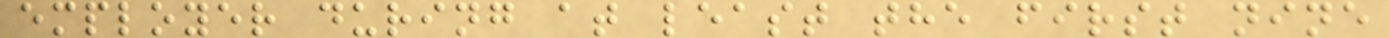employer during at least the first nine
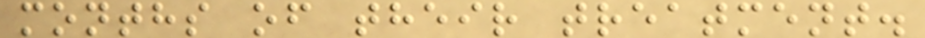months of their treatment.
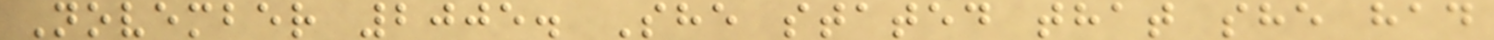November 2005. She stated that she had
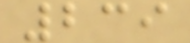239
